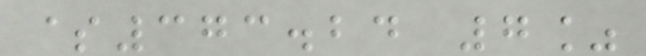$373.24 7%
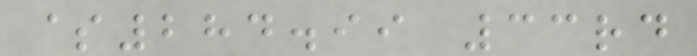$284.99 33rd
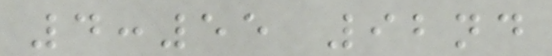4:55 92nd
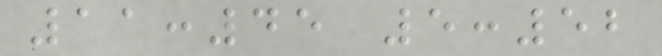11:45 5:52
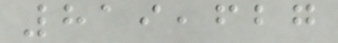819,627
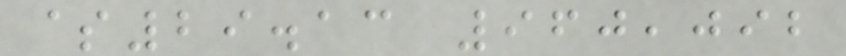$29.13 960,092
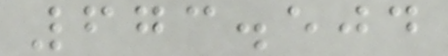673.504
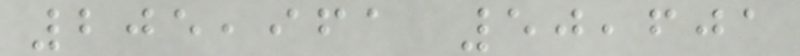205,961 50,601
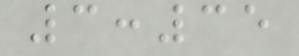3:35
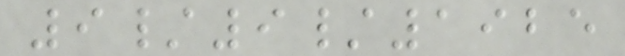9/9/1925
